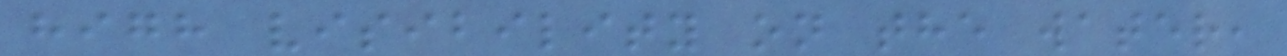high visibility on the water,
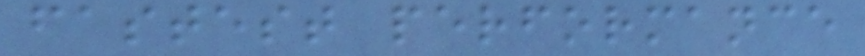fastest performance
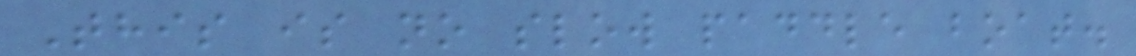This is no slow paddle boat.
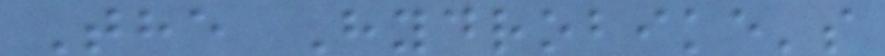The Hydrobike's
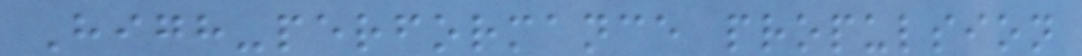High-performance propulsion
